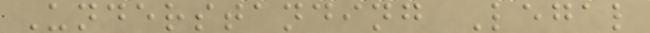Understanding Legal
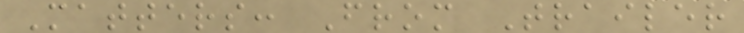Matters: From Trailer
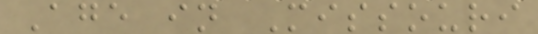Age in Missouri
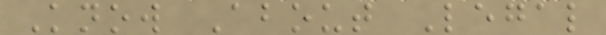Know About Legal
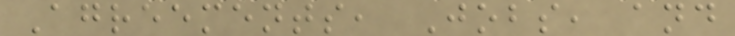Agreements, Jobs, and
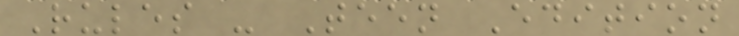Rules - Teen Edition
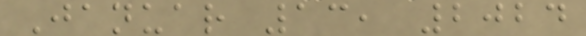Januar 13, 2024
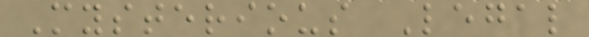Mysterious Legal
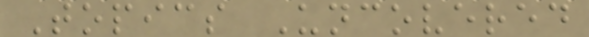Topics Uncovered
